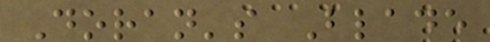Doran's Blade
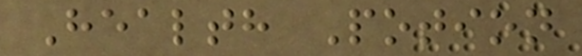Health Potion
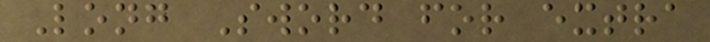Long Sword for extra
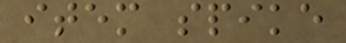item spike
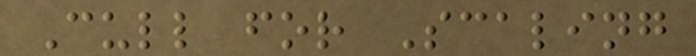Cull for Scaling
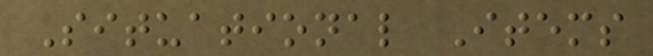Situational Items
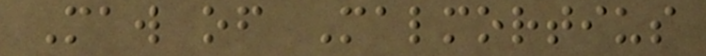Maw of Malmortius
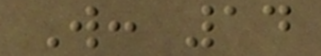W: 14
